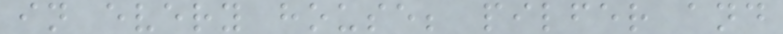in every house; pilfer and
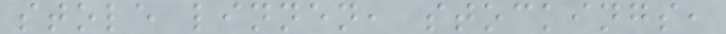stole linnen, stockings,
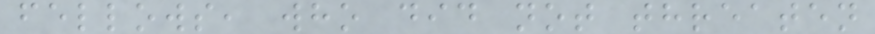fellows, who did not threaten
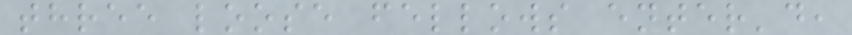three loose fellows enter'd,
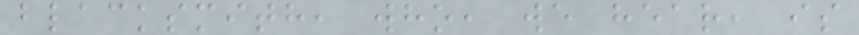blacksmith, who, we hear, is
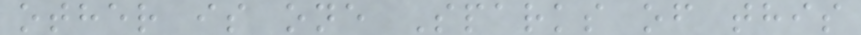other is one Sparks of this
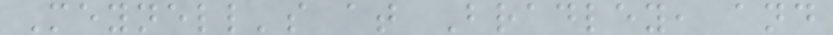Meynell's at Bradley, and
